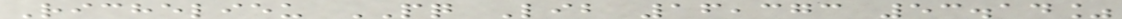Richelieu PQ Lib 16,373 53.14%
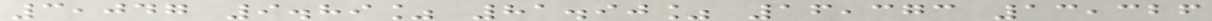3,047 9.89% 81.90% 16,373 13,326
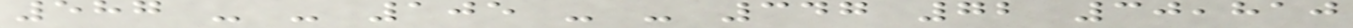587 - - 105 - - 347 72 30,810
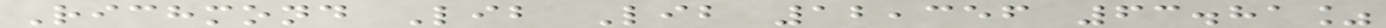Richmond Lib Lib 12,356 63.81%
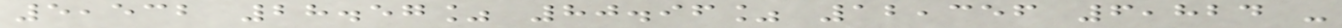5,532 28.57% 80.96% 12,356 6,824 -
